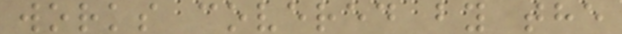works covered by the
